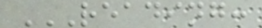READING:
